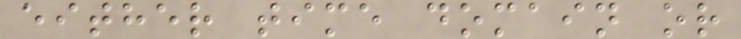either time domain or
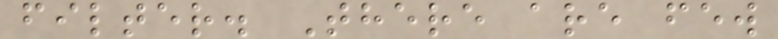filter. There are few
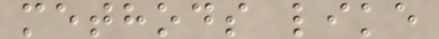methods like
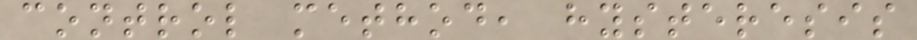control method, hysteresis
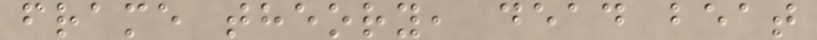frame theory, dead beat
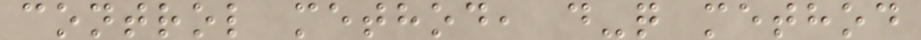control method, d-q method
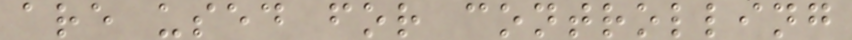are used for controlling
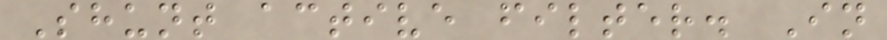Shunt active filter. In
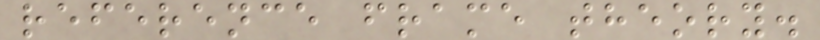reference frame theory.
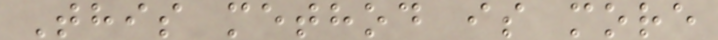This method is more
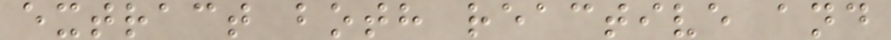extract both reactive and
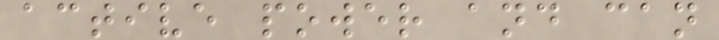active power and can
